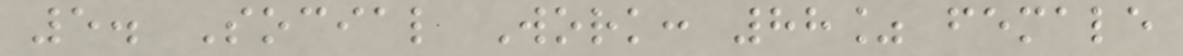5. Social Work: 88% female
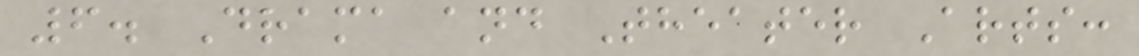6. Drama and Theater Arts:
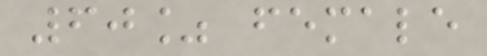60% female
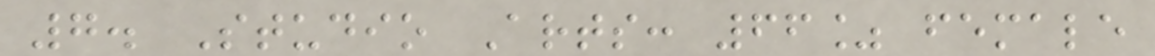7. Studio Arts: 66% female
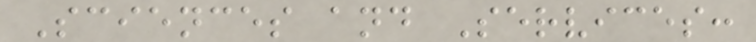Sciences and Services:
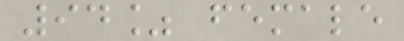94% female
